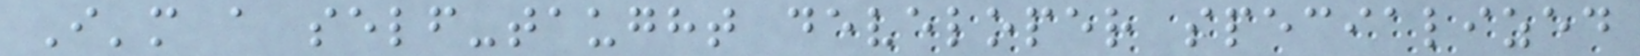I'm a self-taught developer specialized
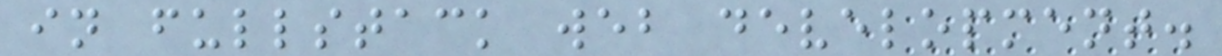in fullstack web development.
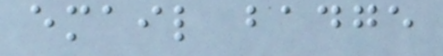email badge
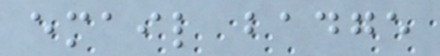email badge
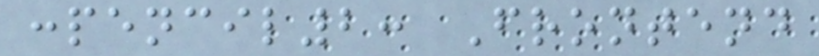:pencil2: Frontend
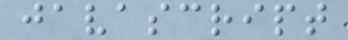javascript
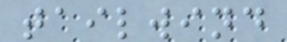tailwind
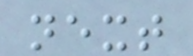next
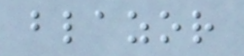blazor
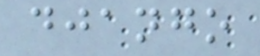django
